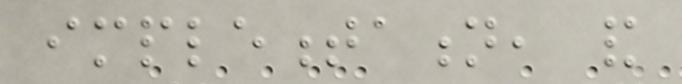implementation, and
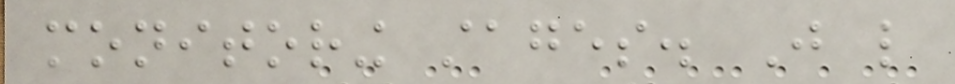monitoring stages. Just like
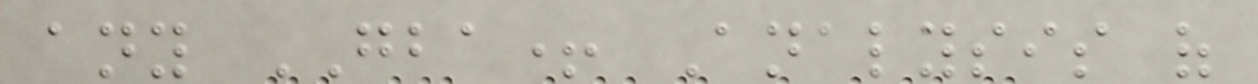any GBA+ Analysis of
